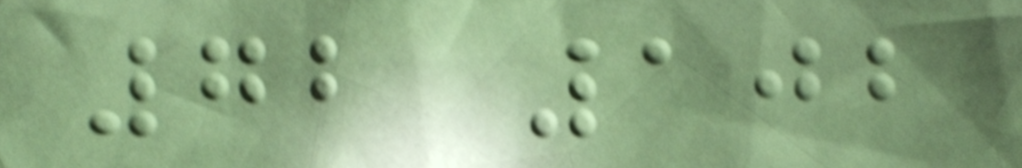72 102
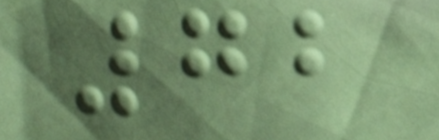72
